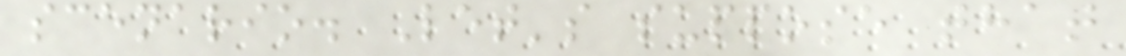scenario. Let's suppose that
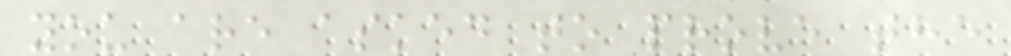you are asked to prove the
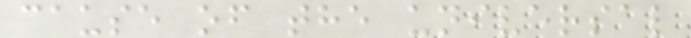cause of the universal
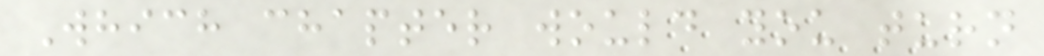Which chapter would you turn
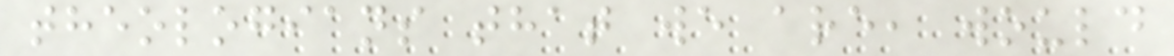theologians that we are, would
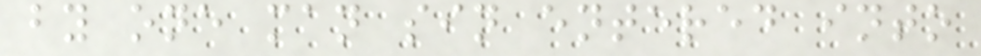by one man sin entered into
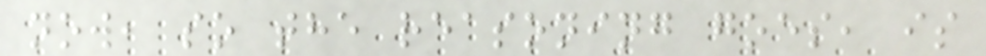now, so the reasoning goes, is
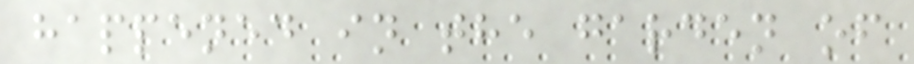happened in the garden of
